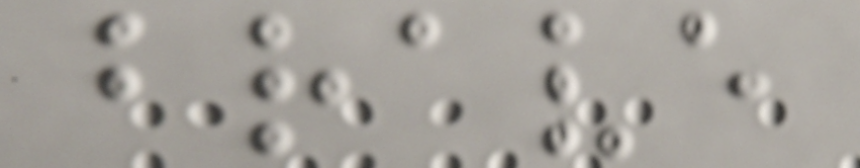brave
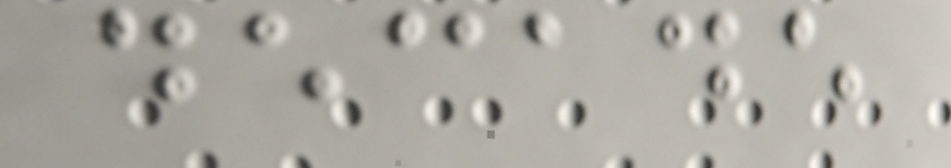decade
